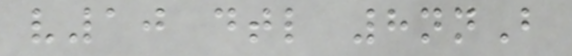v10 dtl 8nnB
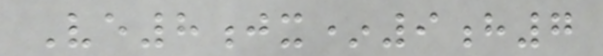Ve8jx*9h7
